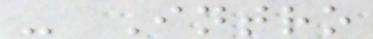- Intro
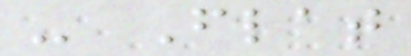- Flat
